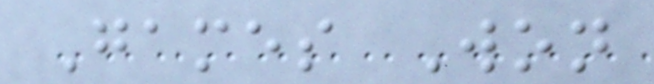Games Won
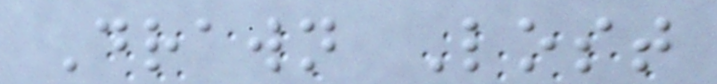Drawn Lost
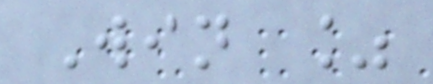Win %
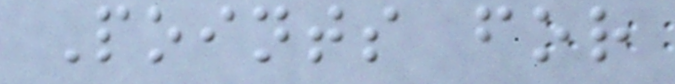Points for
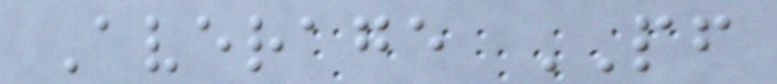Average PF
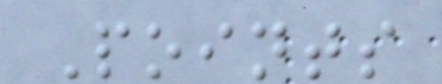Points
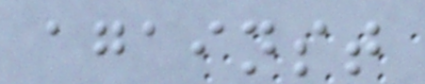against
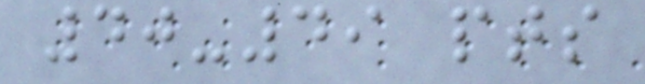40-49 pts
